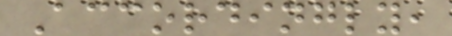Accordingly,
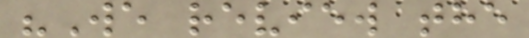"We review the
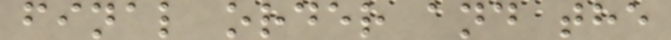final order and the
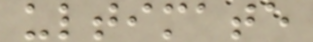ultimate
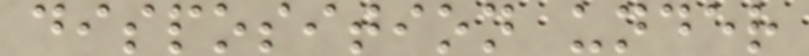disposition under
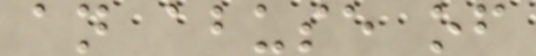an abuse of
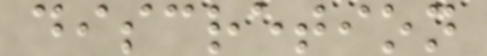discretion
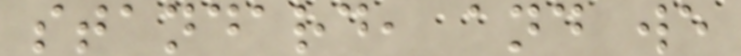standard, and we
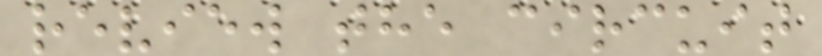review the circuit
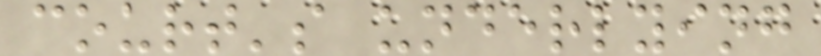court's underlying
